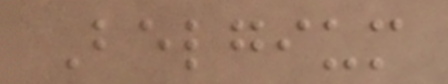Belgium
